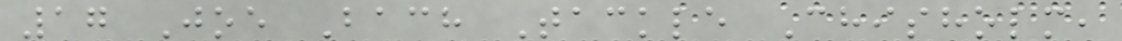17 Joe Bach Tackle Chisholm,
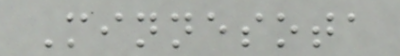Minnesota
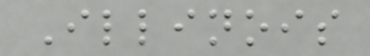Illinois
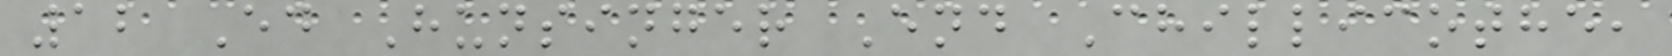12 Ed Hunsinger End Chillicothe,
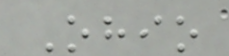Ohio
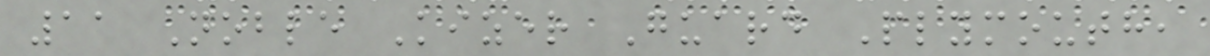11 Noble Kizer Guard Plymouth,
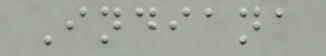Indiana
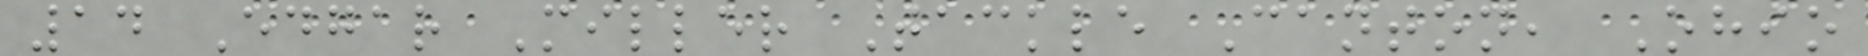14 Edgar Miller Tackle Canton, Ohio
